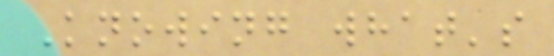Knowing what's
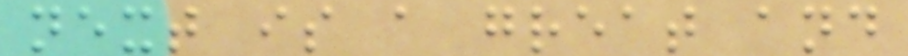next is a great and
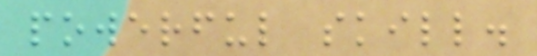powerful skill.
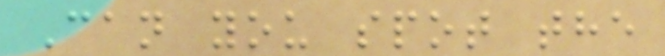Can you spot the
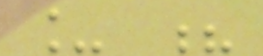_ ?
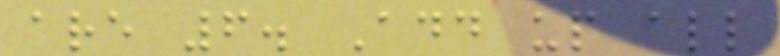are 6. Add up all
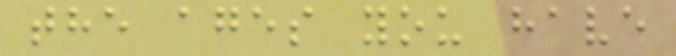the ages you have
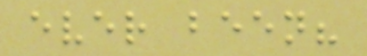ever been?
